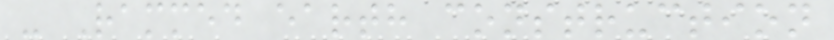- Rammed earth construction
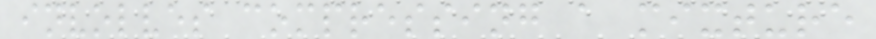involves compressing a mixture
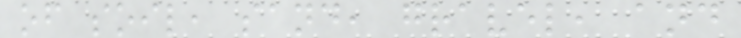of soil, sand, gravel, and
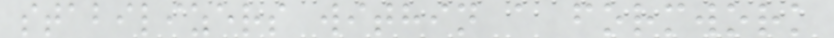stabilizers within a formwork
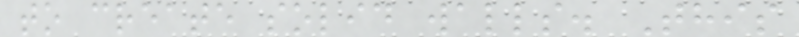to create solid walls. This
